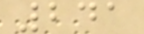241
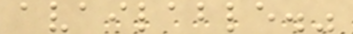available."
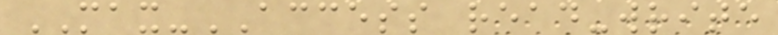MAX-ACCESS read-write
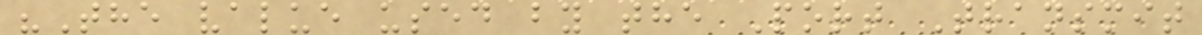"The value used by the Port Transmit
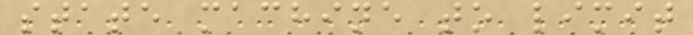state machine to limit
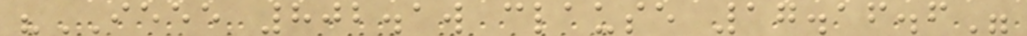"IEEE 802.1w clause 17.16.6"
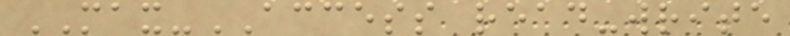MAX-ACCESS read-write
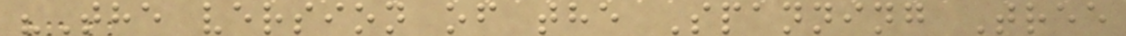"The version of the Spanning Tree
